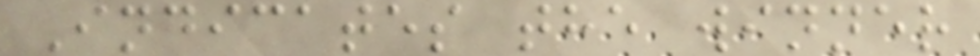Indicates the winner
